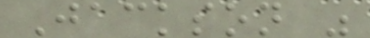Jackson "
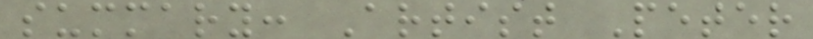summary: Artist Peter
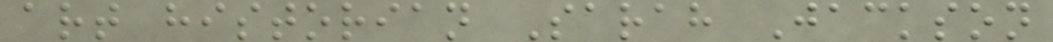art historian Sarah Jackson
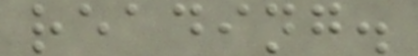reading.
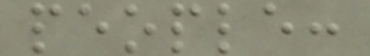people:
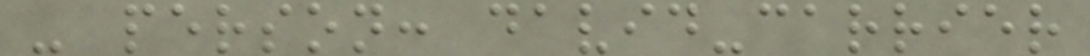- person: david-carrier
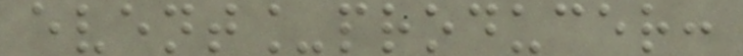event_producer:
